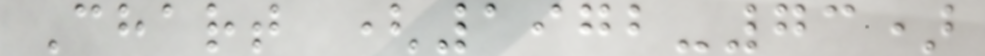Chart (1972-73)
